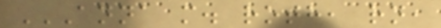ANNA M. ROTH, RN,
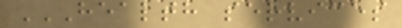HEALTH SERVICES
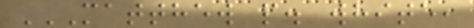MATTHEW P. WHITE,
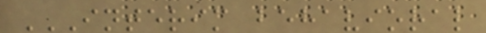INTERIM BEHAVIORAL
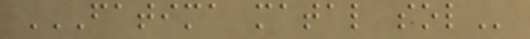FATIMA MATAL SOL
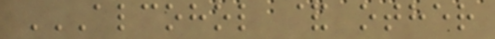ALCOHOL & OTHER
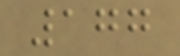177
